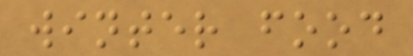winter food
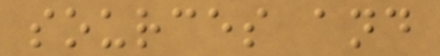sources and
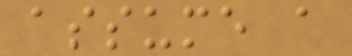assume a
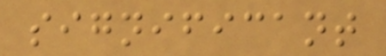significant
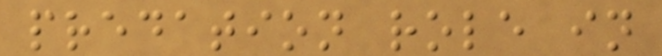predation role in
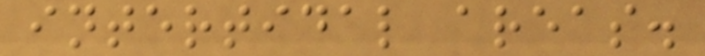intertidal areas.
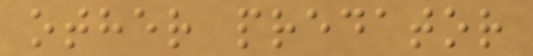other predator
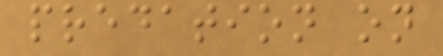predation on
